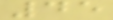45
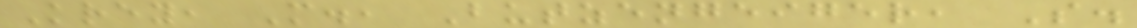Krey, M., Butzengeiger, S.
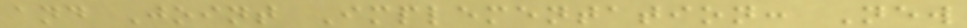and Joint Implementation: New
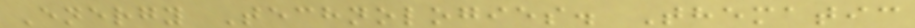Energy Technologies. Thematic
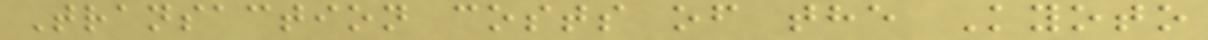Transaction costs of the Kyoto
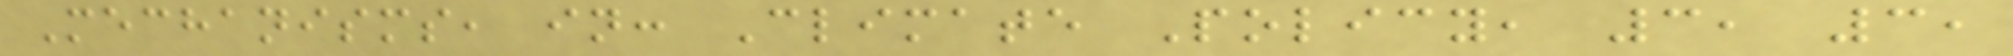Mechanisms, in: Climate Policy, 3, 3,
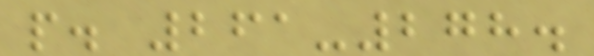p. 261-278.
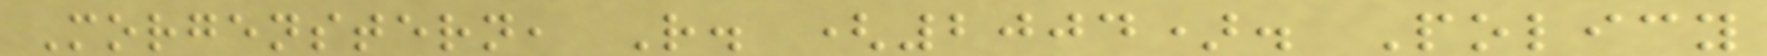Morgenstern, R. (2004). Policy
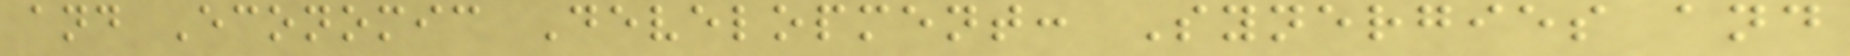and Economic Development: Synergies and
